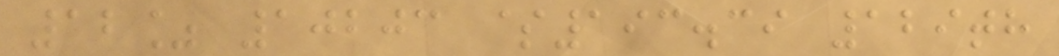12% 10203 $193.39 129th
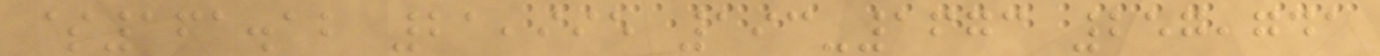$161.12 21,995 193-1673 257,741
